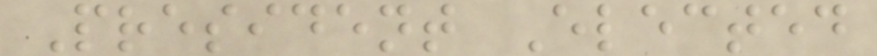President Elected
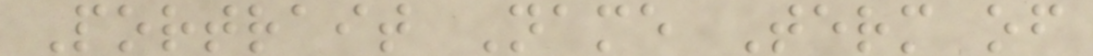Portrait Name Term of
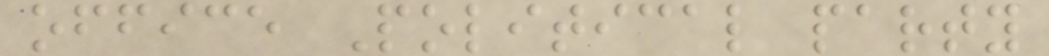office Political party
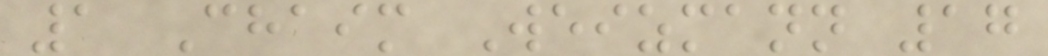1 Chaim Weizmann 17
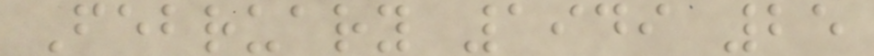February 1949 25
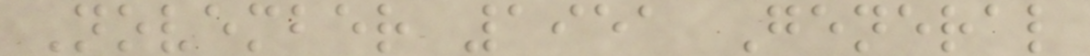November 1951 General
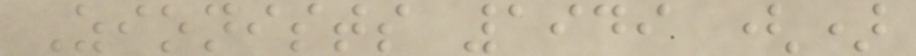Zionists 1949 ()
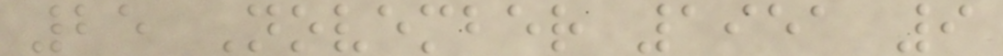25 November 1951 9
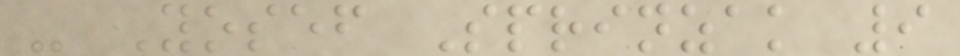- Yosef Sprinzak 9
